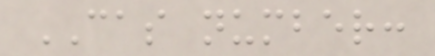CAS number:
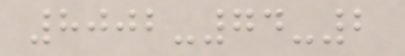8002-74-2
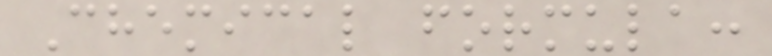Chemical formula:
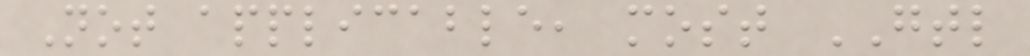Not applicable, most GTL
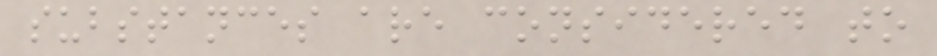substances are considered to
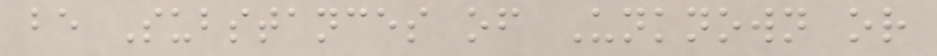be Substances of Unknown or
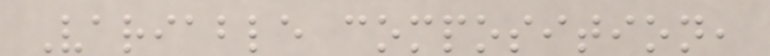Variable composition,
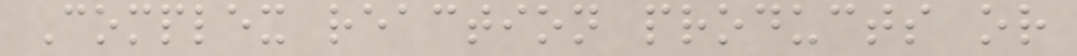Complex reaction products or
